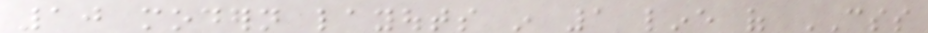10 modern layouts in 1 line of CSS
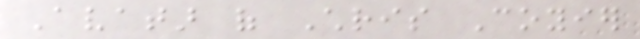Avatar of Chris Coyier
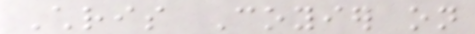Chris Coyier on
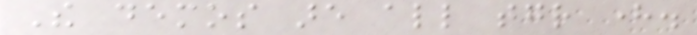The demos are all together here.
